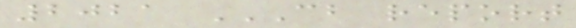2021 CB REPORT
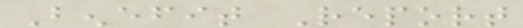Benefit Report
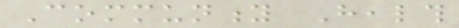Community Health
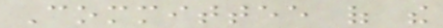Committee of the
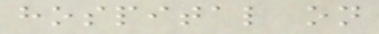hospital on
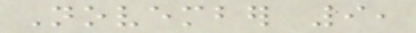November 9,
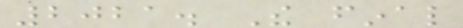2021. The final
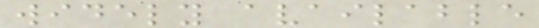widely available
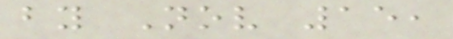by Nov 15,
